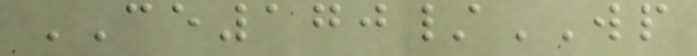CE170/WP
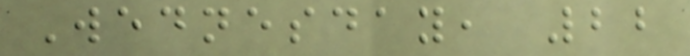Wednesday, 22
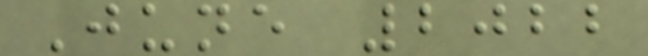June 2022
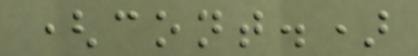(cont.)
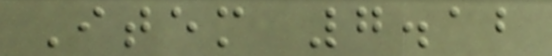Item 7.12
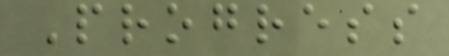Progress
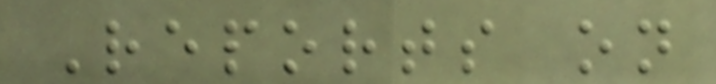Reports on
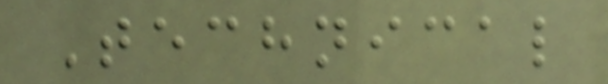Technical
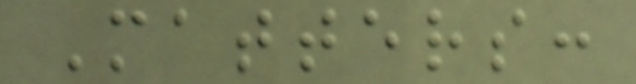Matters:
